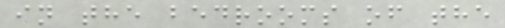in the bedrooms of the
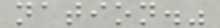nation."
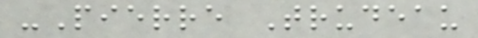-Pierre Trudeau
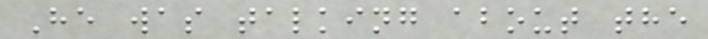He was talking about the
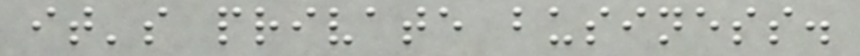it's private business.
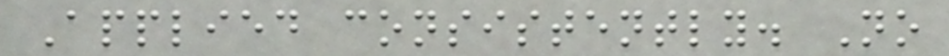Applied consistently. No
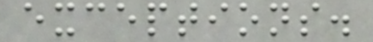exceptions.
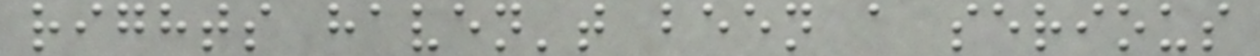rights haven't been a serious
